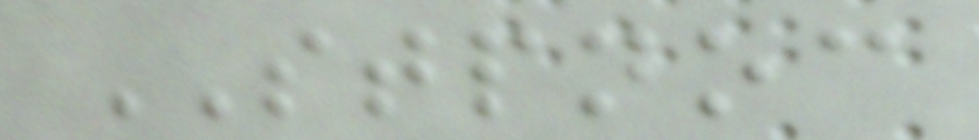STPNOC
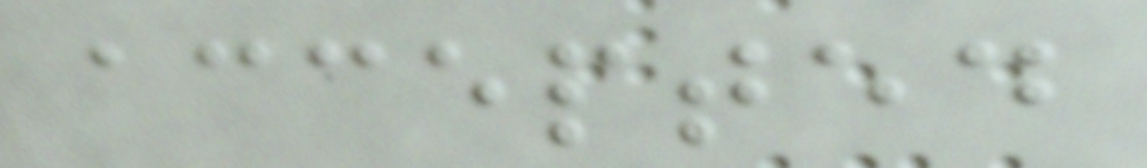accepted
